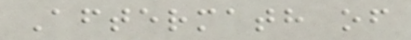Aftermath of
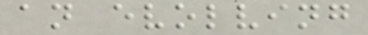an evolving
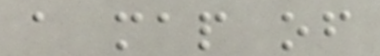a map of
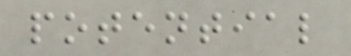potential
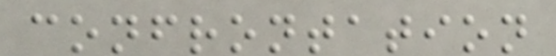confrontation
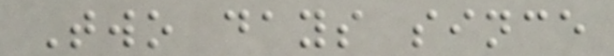Two days since
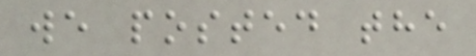we posted the
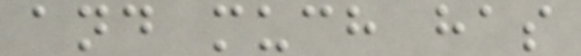and much has
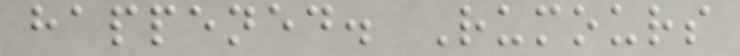happened. Rumours
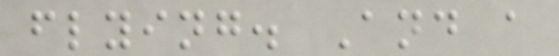flying. And a
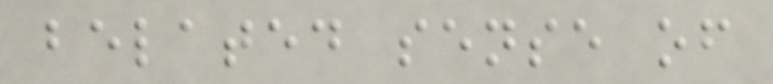belated sense of
